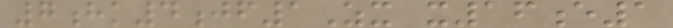7hk4jf1Zx x16e1
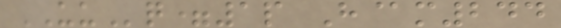UUq=1p H@m244
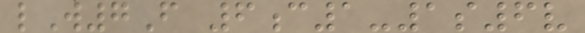lW7F 6c1-1s6v
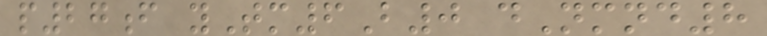p27f yTm6B0 dNmnd8
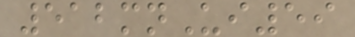512mnUi59
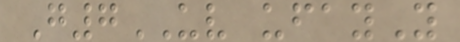G7UV ufayY
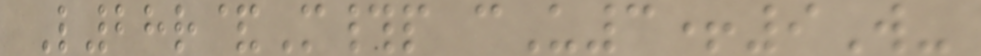L28r&M#p cU3+9W-
